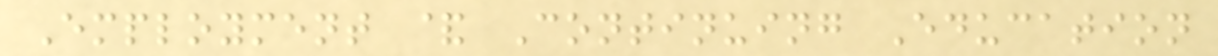Employment & Continuing Education
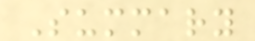Summary
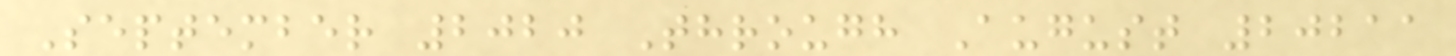September 2020 Through August 20211
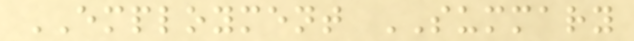EMPLOYMENT SUMMARY
